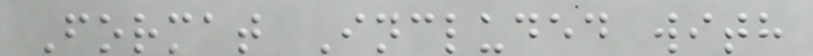Format Included with
